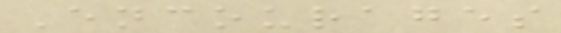Encourages
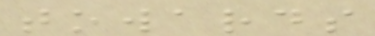towards
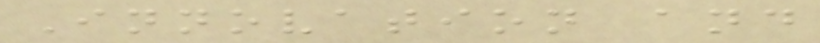Innovation and
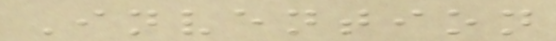Invention
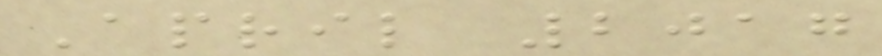April 2017
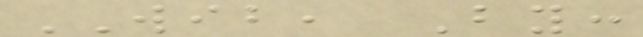WIB, By:
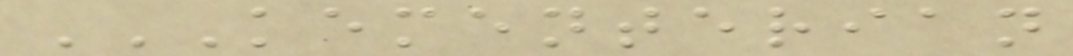KEMENTERIAN
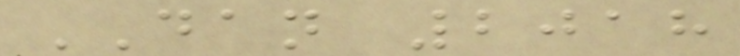DAN 2018
